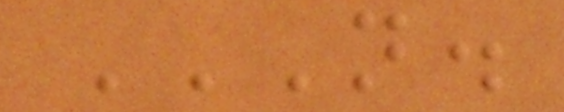N.
